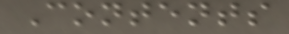Contents
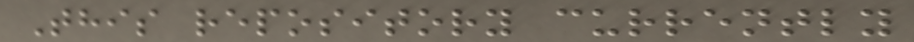This repository currently
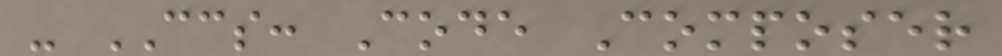- CCS: Code Composer
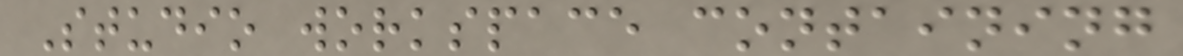Studio workspace containing
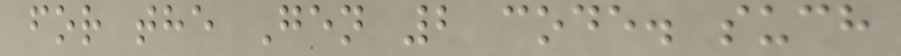for the Gen 2 code. such
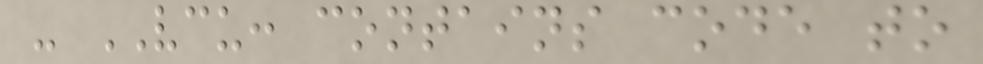- VCU: contains code to
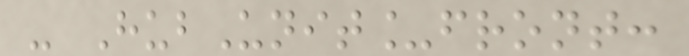- HubUnit_front:
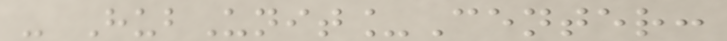- HubUnit_Center:
